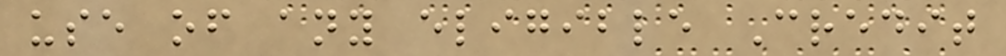use of any eligible Credit
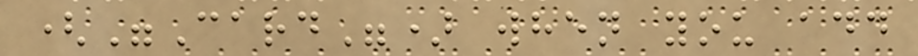("Card") when you add
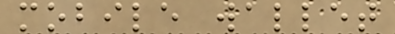mobile wallet
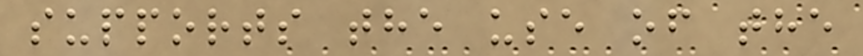supports the use of the
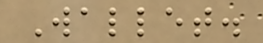Wallet.
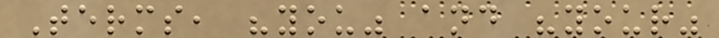Terms, "you" and "your"
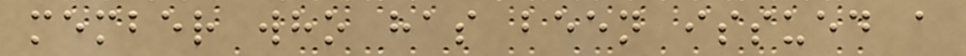member who has been issued a
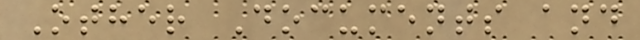Other Documents and
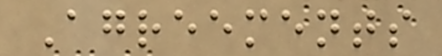Agreements
